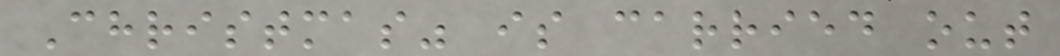Christmas" is carried out
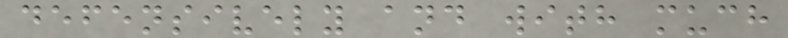defensively and with much
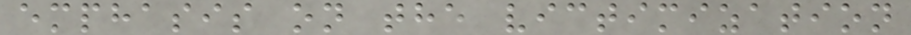emphasis on the victimization
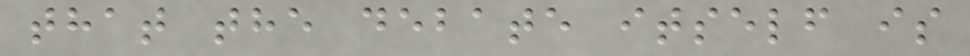that the debate itself is
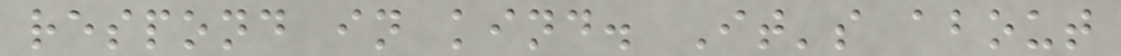respond in kind. It's about
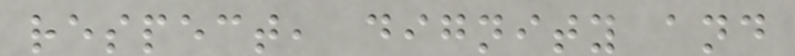respect, dignity and
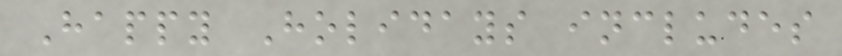Happy Holidays includes
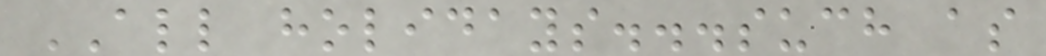ALL holidays...such as
